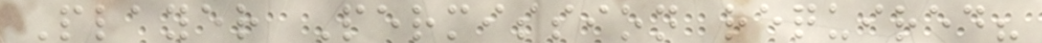Player Permission required?
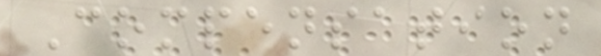Compensation
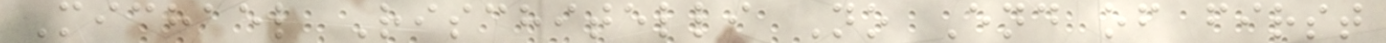Michael Rischitelli No End of first
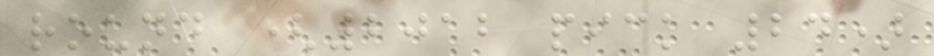round (2012 pick 24)
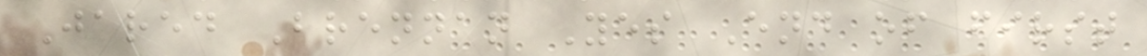Jared Brennan Yes End of first
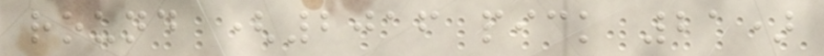round (2016 pick 21)
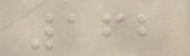162
